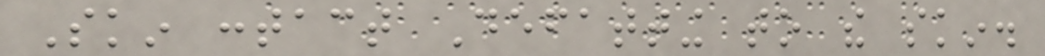Skin contact Defatting to the skin.
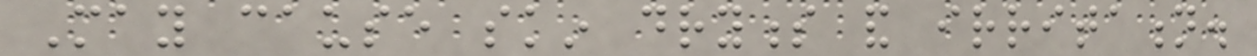May cause skin dryness and irritation.
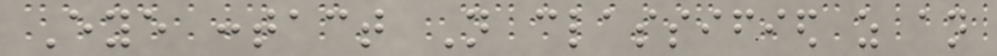Eye contact Not classified as an
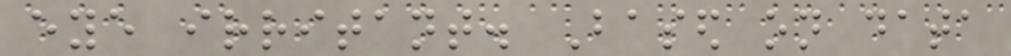eye irritant. Based on data
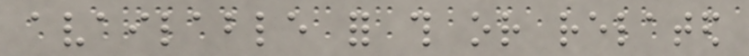available for this or related
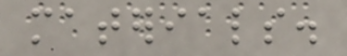materials.
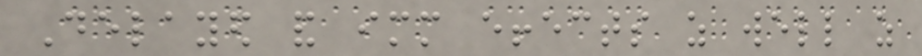Delayed and immediate effects as well as
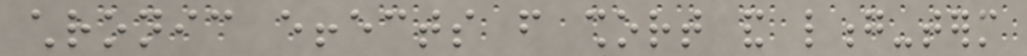chronic effects from short and long-term
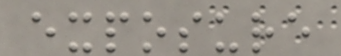exposure
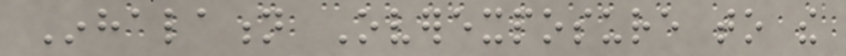Inhalation Overexposure to the
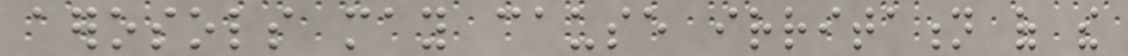aerosols may cause irritation of the
